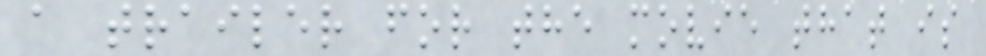a trailer for the movie that is
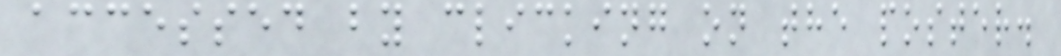accessed by clicking on the poster.
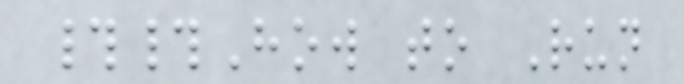##How to Run
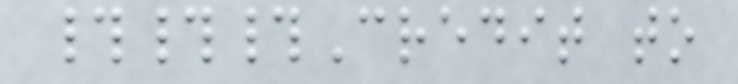###Credit to
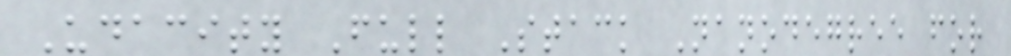Udacity Full Stack Nanodegree for
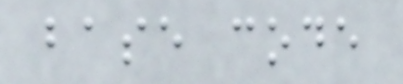base code
